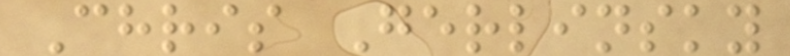Chris Gerlinsky
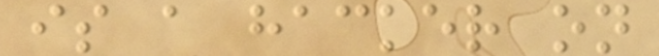is a hacker on
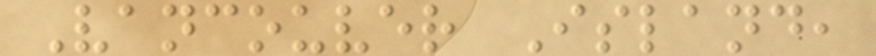Vancouver Island,
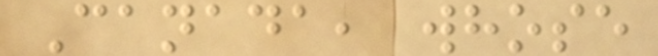Canada, whose
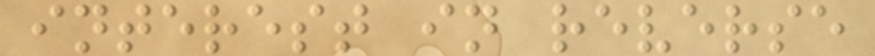interest in reverse
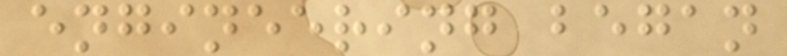engineering began
